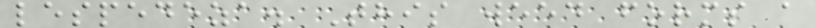lespedeza. This weed forms a
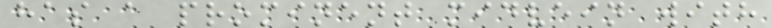has a prominent midvein with
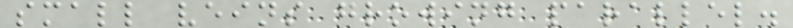small veins growing parallel.
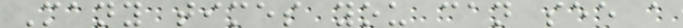Many times you can see a
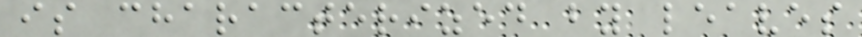is characterized by leaves
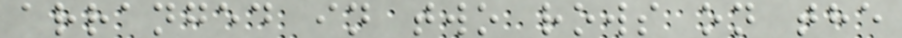arranged in two rows on the
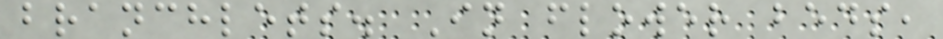branchlets. In flower beds,
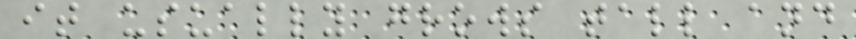it usually grows tall and
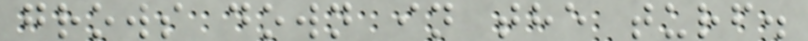grows down in the turf.
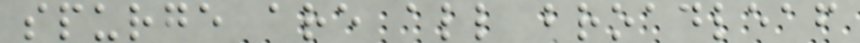spurge are all broadleaf
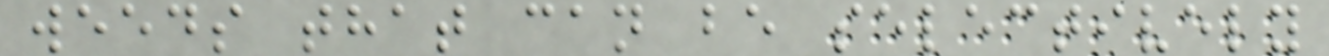weeds that can be selectively
